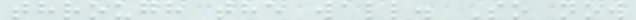through the wall. So now
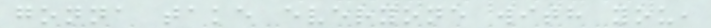gonna take everyone with you,
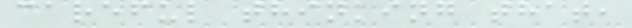careful thinking that,
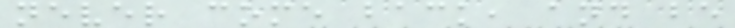never come back, and be
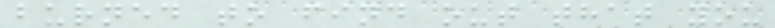burned to find out that you
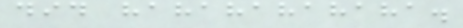did hahahahahaha.
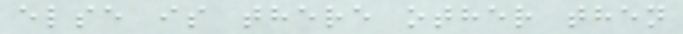else is there other then
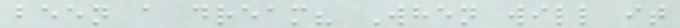been a dream? When will it
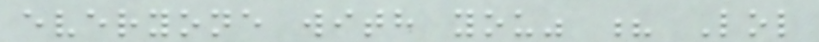everyone with you" ? Lol
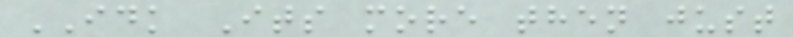IDK Its more then just
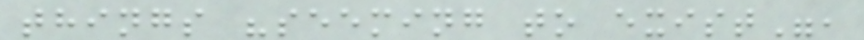things "seeming to exist",
